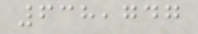638,747
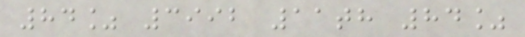84% 3992 11th 84%
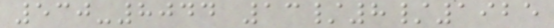530-8044 13/8/1925
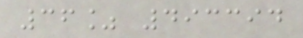36% 493394
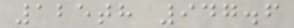125th 947.6
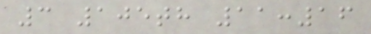3 105th 11:16
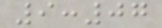9:07
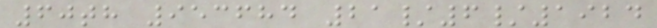60th 953684 21/6/1924
